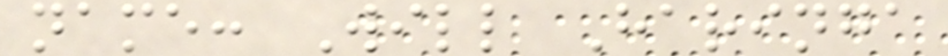name: Will Haringa
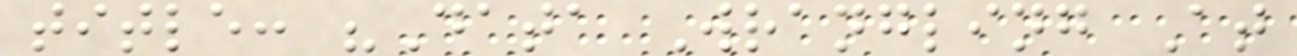title: "Data Wrangling At
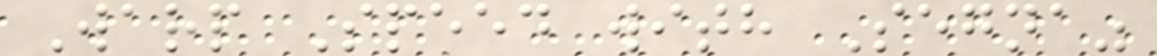Warp Speed with Segna"
